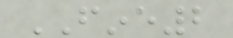FINE2
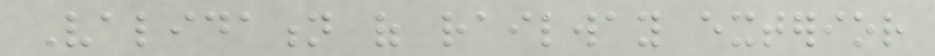Validation of railway exterior
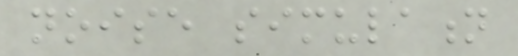noise simulation
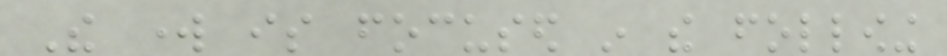The work is focused in the following
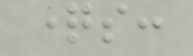questions:
